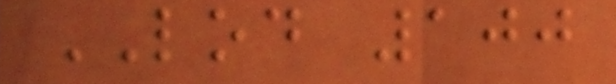LOD 100
